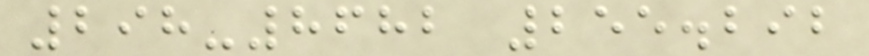298-8682 255.292
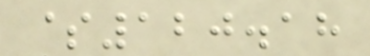$120.18
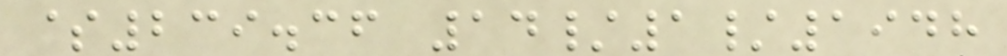$239.36 14/1/1948
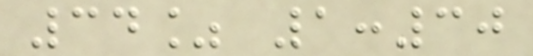34% 1:30
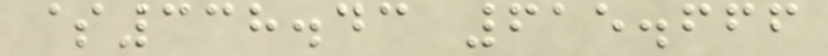$338.43 615.666
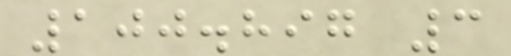100.897 3
